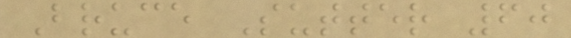Bruce Sutter 60
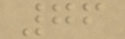76
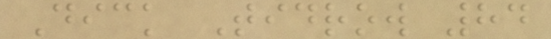Dick Tidrow 84
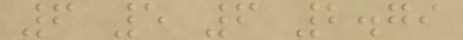6 5 6 2.79
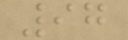97
